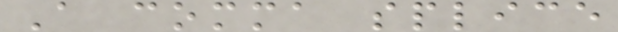A comma splice
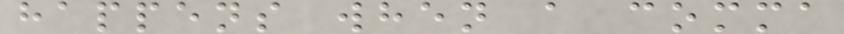happens when a comma
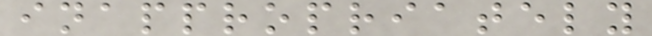inappropriately
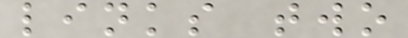links two
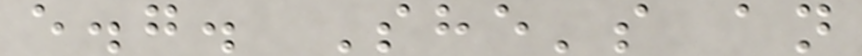e.g. She's an
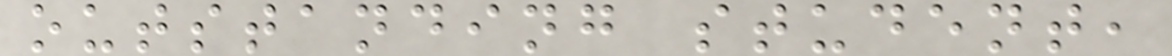outstanding student,
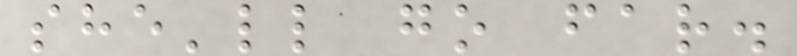she'll go far.
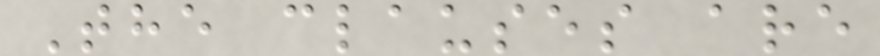The clauses are
